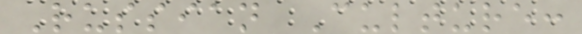Russian Culture:
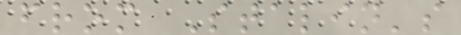from Stalin's
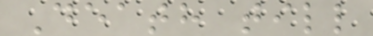Death till
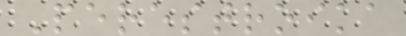Perestroika
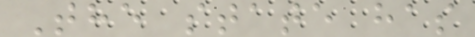The state has
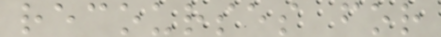recourses for
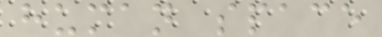human space
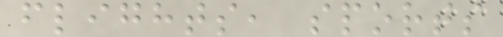flights, sports
